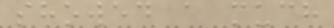showed a much
